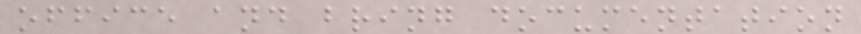office and bring documentation
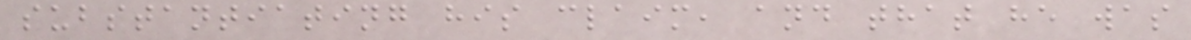substantiating his claim, and that he was
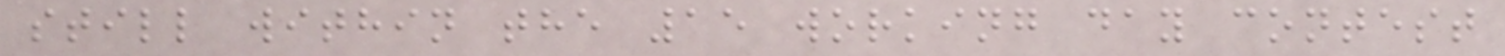still within the 15 working day contest
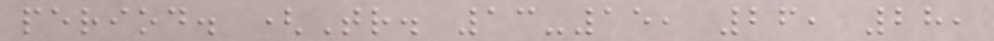period. (Tr. 13-15, 26, 28,
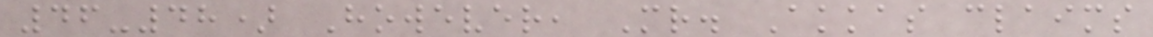46-48) However, Mr. Akkas claims
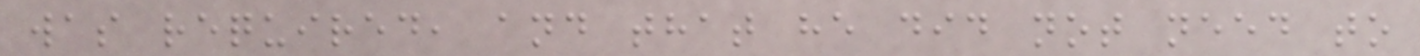was required, and that he did not need to
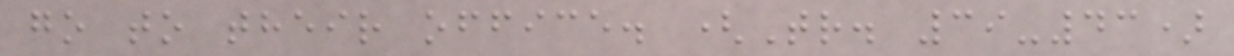go to their office. (Tr. 39-43)
